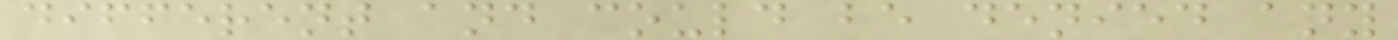different and could be denied any
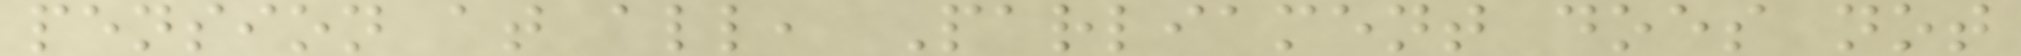pension at all, Parliament does not
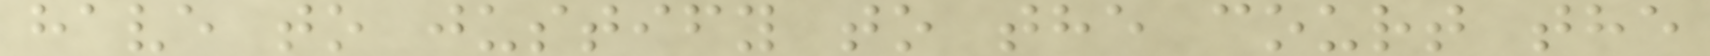have to justify to the court the
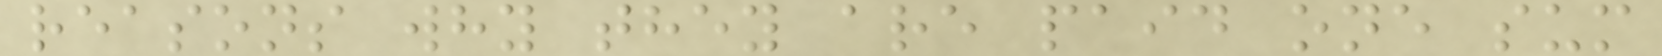reasons why they are paid one sum
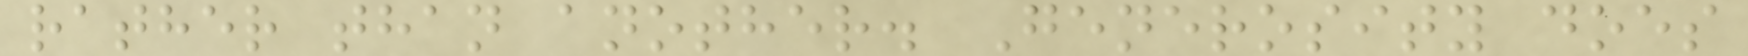rather than another. Generosity does
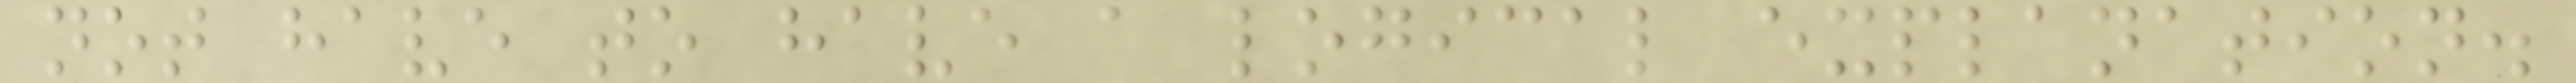not have to have a logical explanation.
